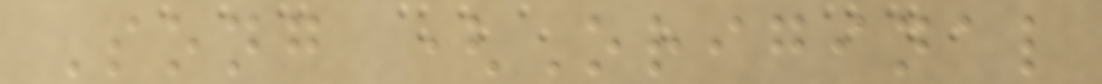Song (Original
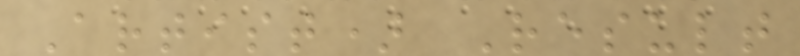Artist) Result
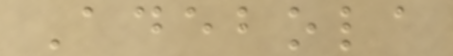Adebola
